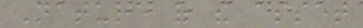Nature of the asset
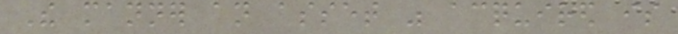The manner an asset was acquired is
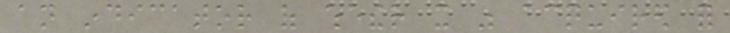an indicator of whether it was acquired for
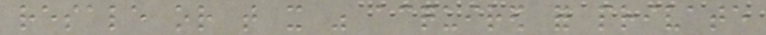resale or that it was acquired for private
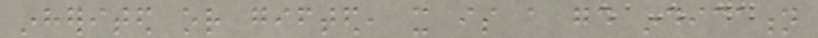inherited or gifted, it is a good indication
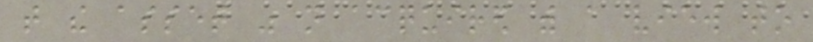that the asset was not acquired with a view to
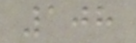108
